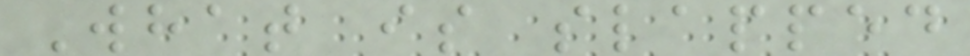What is slapped
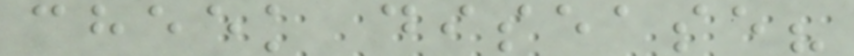cheek disease?
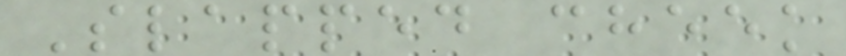Slapped cheek
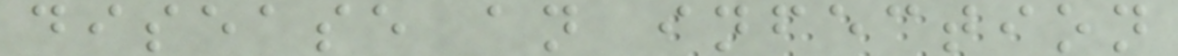disease an infection
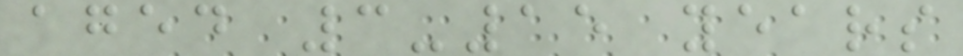aged 3-15 years
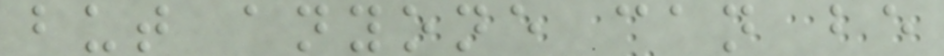but anyone can be
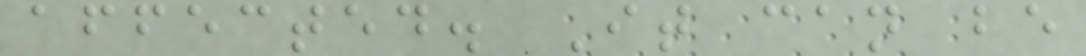affected. It can be
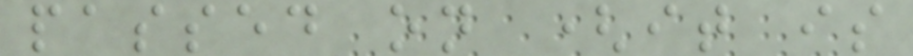passed on (it is
